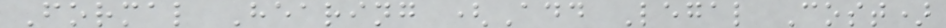Formal Hearing (Add Legal Cost)
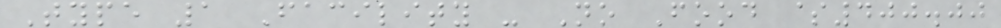Type 1 Facility - No Food $400.00
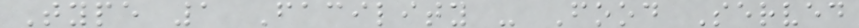Type 1 Facility - Food Served
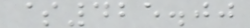$425.00
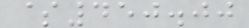$450.00
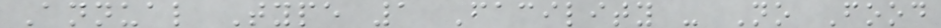Annual Type 1 Facility - No Food
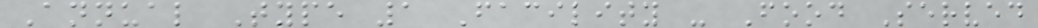Annual Type 1 Facility - Food Served
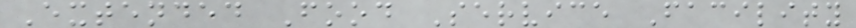Extended Food Service Facility
